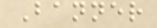Banner
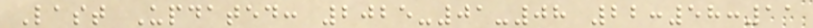Last Updated: 2025-01-08 22:58:11
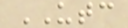UTC
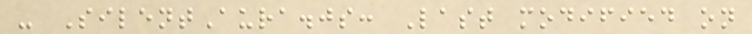- SilentAura.js: Last modified on
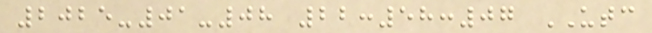2025-01-08 22:58:07 UTC
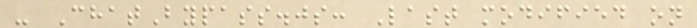- ChatBypass.js: Last modified on
